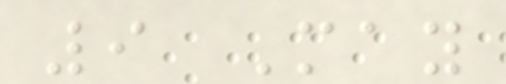9 May
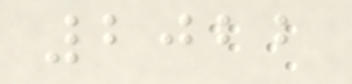2022
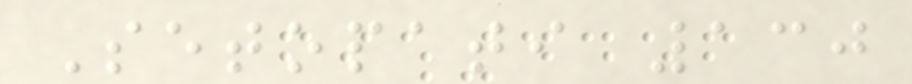Setopati 130
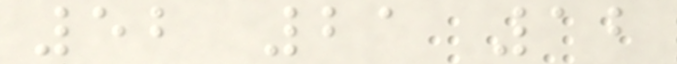52 21 12
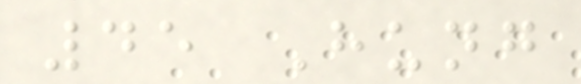45 Hung
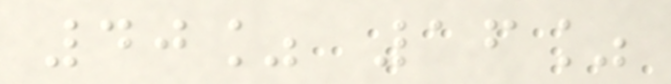40% 16%
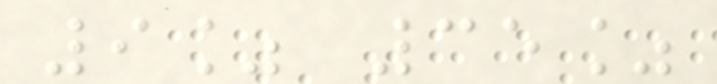9% 35%
